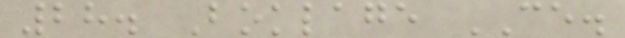28. Boklage CE.
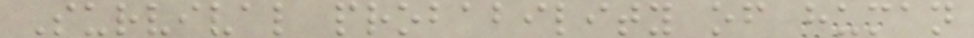Survival probability of human
